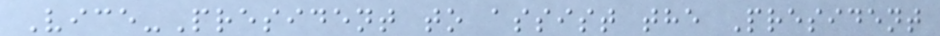Vice-President to assist the President
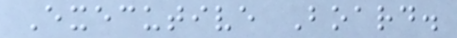Executive Board.
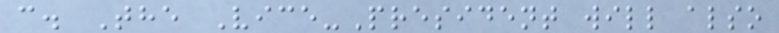c. The Vice-President will also
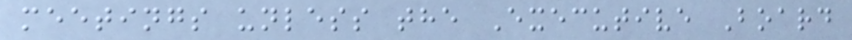meetings unless the Executive Board
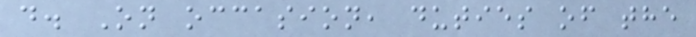d. On occasion, duties of the
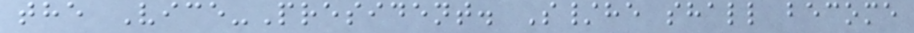the Vice-President. S/he shall become
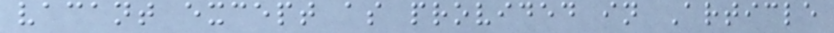vacant except as provided in Article
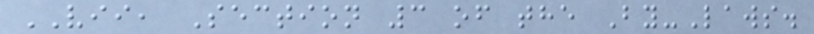VII, Section 3 of the By-Laws.
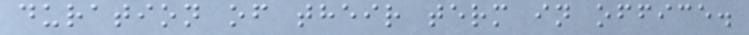duration of their term in office.
